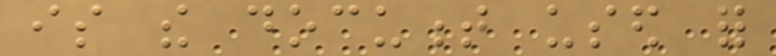is the document used for
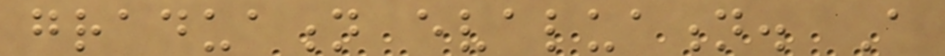graduation evaluation. A
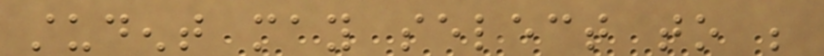student may select to be
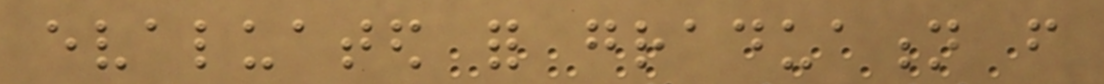evaluated for graduation from
